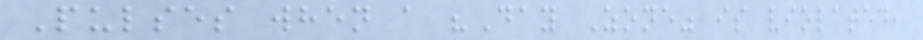Pulses when a "Day Zone" is violated,
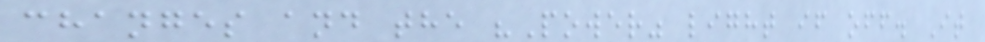changes and the "Power" light if off. It
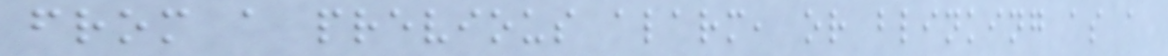from a previous alarm, or blinking as a
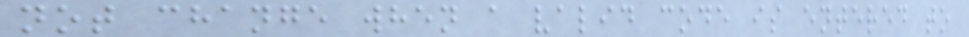not change when a valid code is entered to
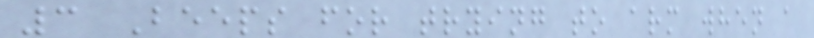3 Beeps for trying to arm when a
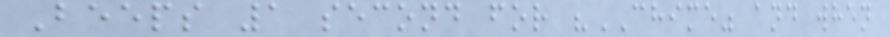Beeps 1 second for "CHIME" and when
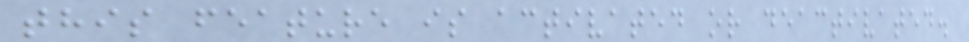this feature is activated or deactivated.
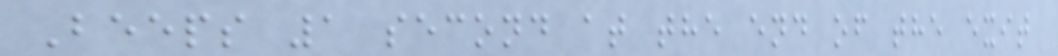Beeps 1 second at the end of the exit
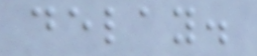delay.
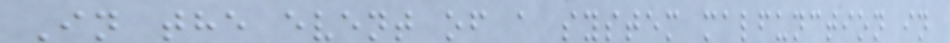In the event of a system malfunction in
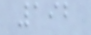192
